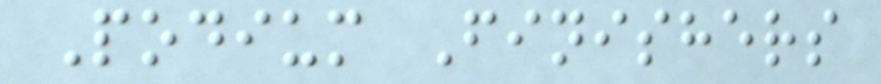Podium Finishers
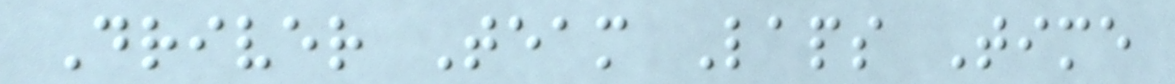Driver Team Laps Time
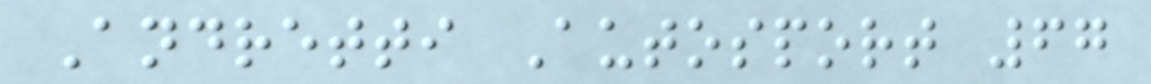Andretti Autosport 67
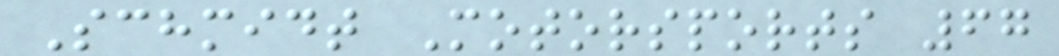Schmidt Motorsports 67
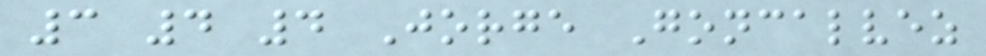3 4 4 Jorge Goncalvez
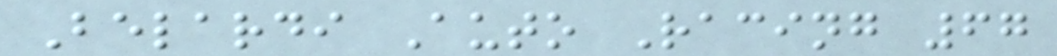Belardi Auto Racing 67
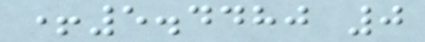+5.4480 0
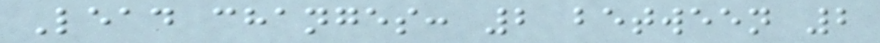Lead changes: 2 between 2
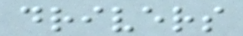drivers
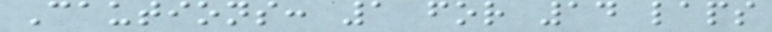Cautions: 1 for 14 laps
